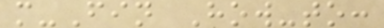m-Fin How-to:
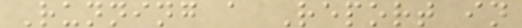Running a Report in
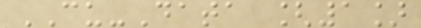CU-Data [1]
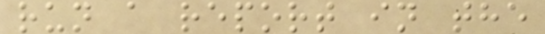run a report in the
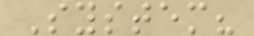System?
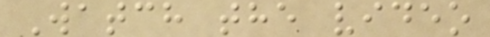Watch the video
